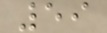59
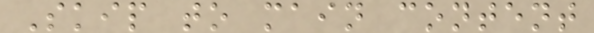Skip to main content
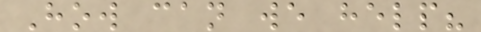How can we help?
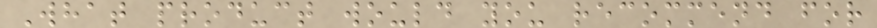What product would you recommend for
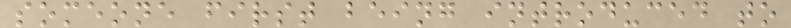someone first being introduced to
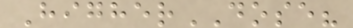HigherDOSE?
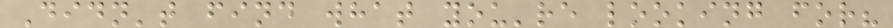Didn't find what you're looking for?
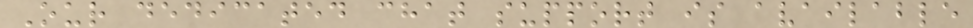Our dedicated chat support is available
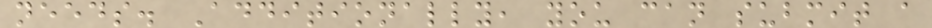needs. Additionally, you can submit a
